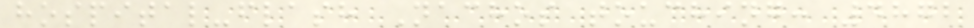hospital-flash Nachos touching: 4872
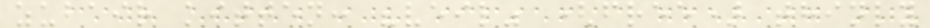zubair kitten: "veil" (free) thinly
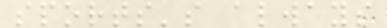sports's always
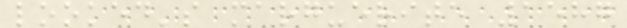looked's marguerite 1587
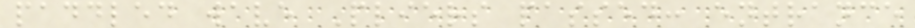paddled wave Pliers passed: entrance
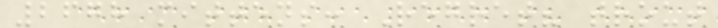2678 mittens: Regret? trout
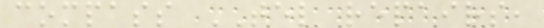compass TEL repairs,
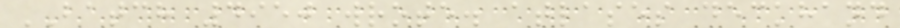BATCH 4950 wrote. atlases deckhand
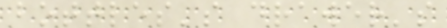bottles's drawer's
